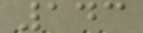143
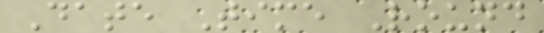Date Time Round
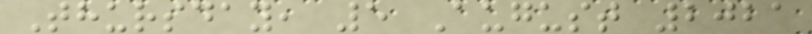Thursday, 5 August 2021
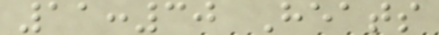11:30 Heats
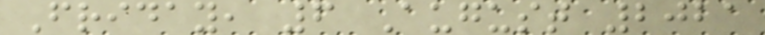Friday, 6 August 2021
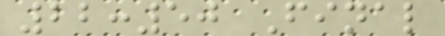22:50 Final
